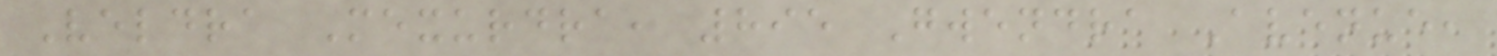Veldra Mexurdra, 895 Gwendra Avenue,
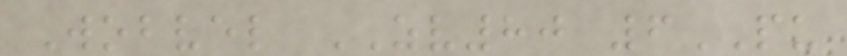Wobvel ZV80 6PU
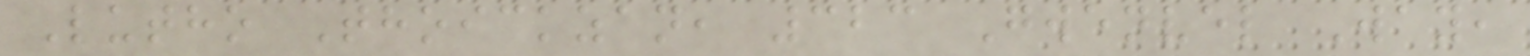Lutho Thoickzan, 323 Gwenvel Way,
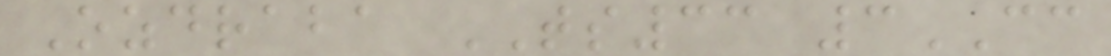Ozdraba TS33 3CC
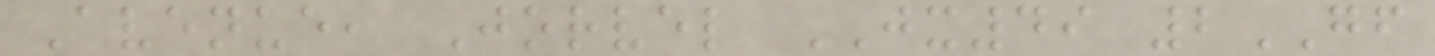Avenue, Jorvel JX49 2GF
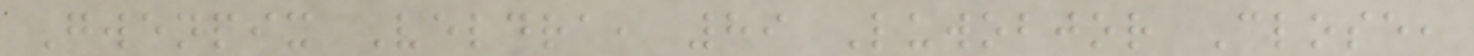Gwenpix Veldra, 89 Luwobjor Close,
